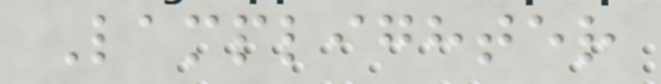Lamplighter
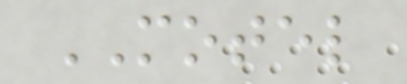MOTEL
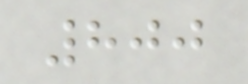800
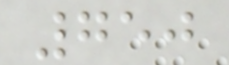750
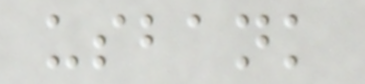usbank
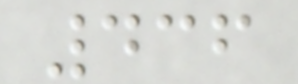436
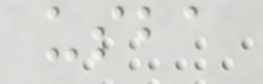usba
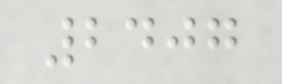2407
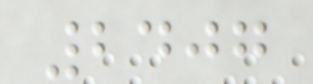2407
